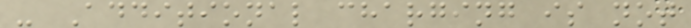- Additional charging is not
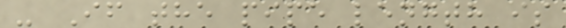- If the pipe length is
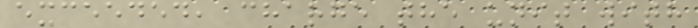exceeded, charge the unit with
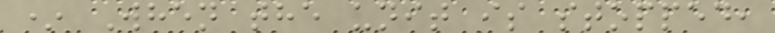* When the unit is stopped,
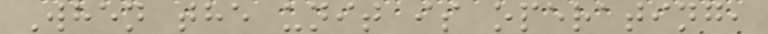When the unit is operating,
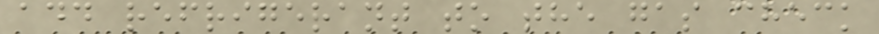add refrigerant to the gas check
